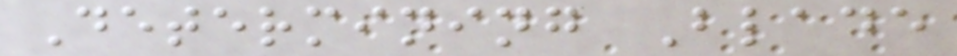Determining Blade
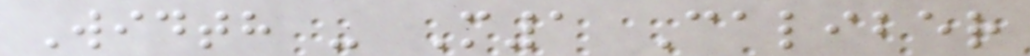Width - M1 Caliber
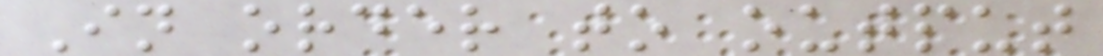In order to output
